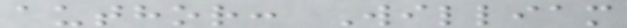author: William
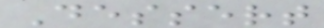Dessert
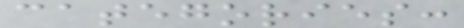categories:
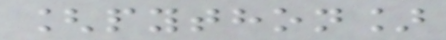[python]
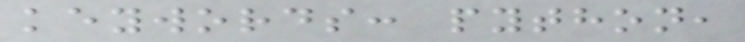keywords: python,
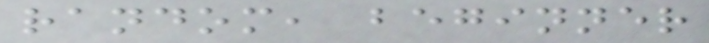random, beginner
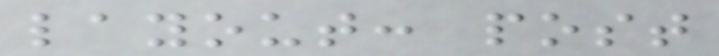layout: post
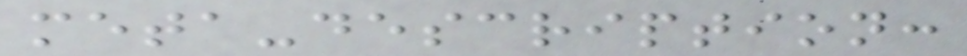meta-description:
